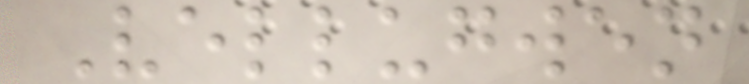Vellugwen
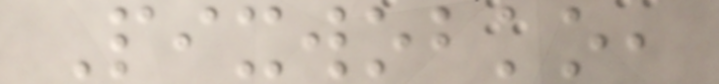Pixwobko,
